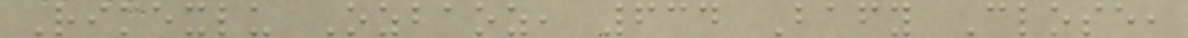Rimexlu Ozbaoz, 634 Bafy Close,
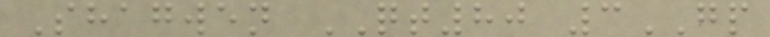Shagwen QT80 3GP
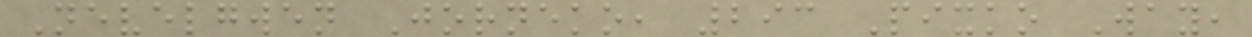Nevelgwen Jorneko, 293 Pixko Way,
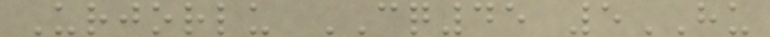Urjorlu CQ45 5HU
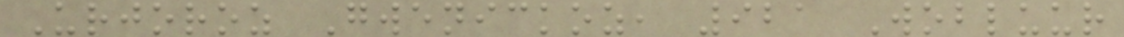Urjoroz Gwenickoz, 921 Wobluur
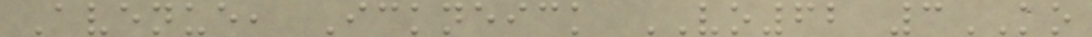Avenue, Ickneick VO62 3KO
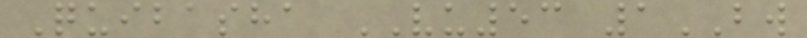Quibasha VU53 1BW
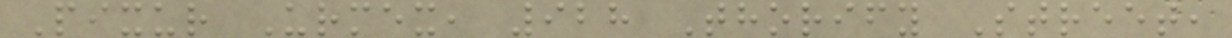Pixur Urmex, 928 Thorify Street,
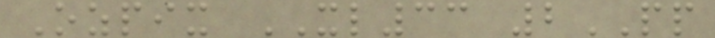Ozpix XL33 2PP
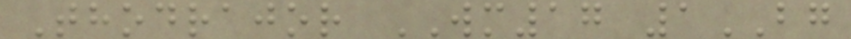Thodrajor WM17 1BG
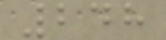248
